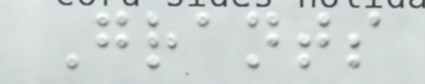Grants
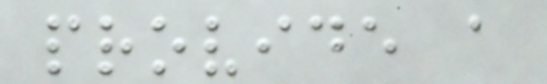provide a
